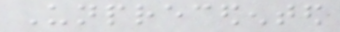Unprecedented
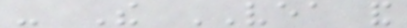- The VEA and
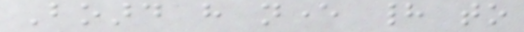Board have never had to
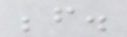before.
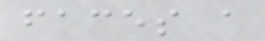faces a
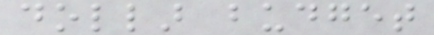dollar budget
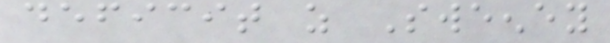deficit as Sweeney
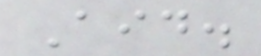Aid.
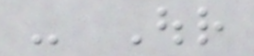- Our
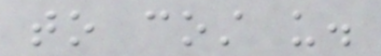to cost us.
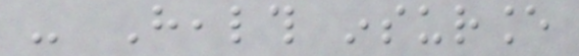- Health insurance
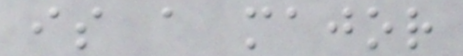is a major
